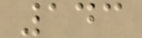143
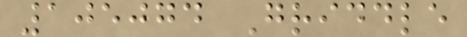105074 Griddle
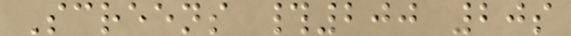Screens #200 20s
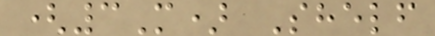(3M) Shelf
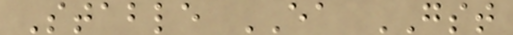Stable EA GST
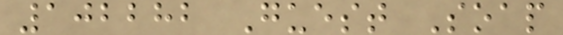102282 Guest Soap
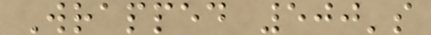Wrapped 500's
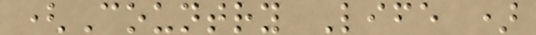(Country Life )
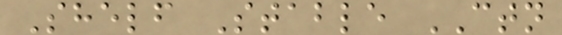Shelf Stable CTN
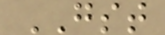GST
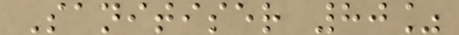Sanitiser 80%
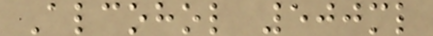Alcohol 500ml
